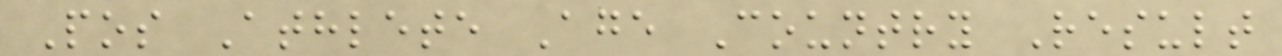Pos Athlete Age Country Result
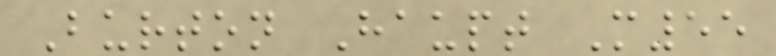Burton Haupt M55
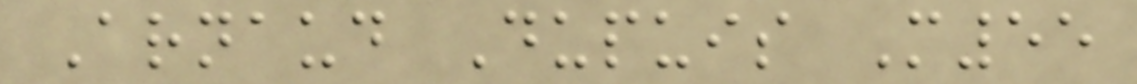Arnaud Dupuis M55
